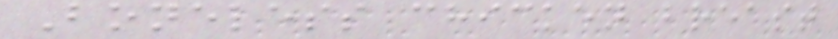Boneless chicken breast
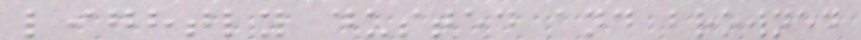lightly dusted and browned
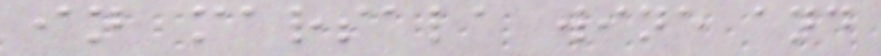in marsala wine and
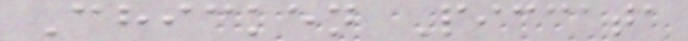Chicken Piccata
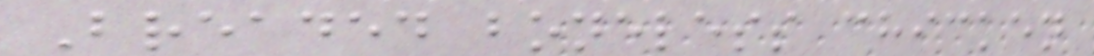Breaded boneless chicken
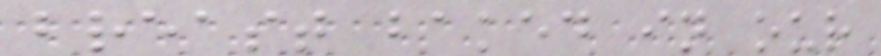breast baked in our
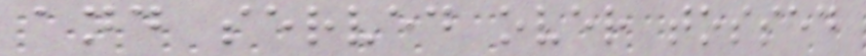and served over tossed
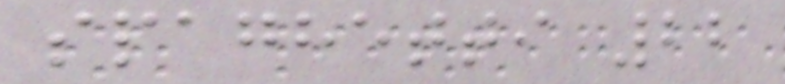spaghetti 22
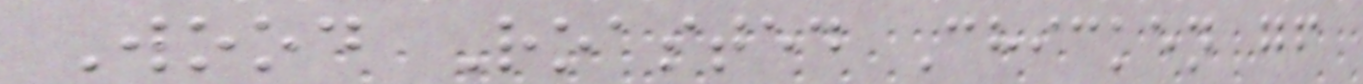Wood Roasted Chicken gf
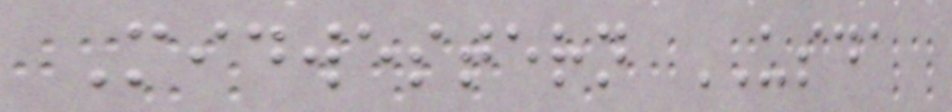Midwestern USDA
